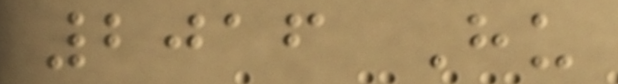2016 Hu
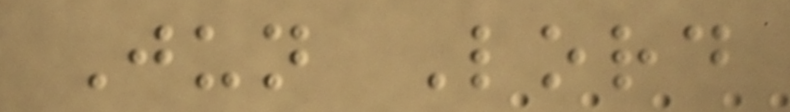Jun Lord
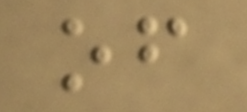of
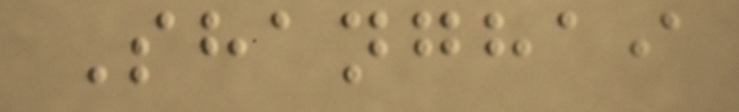Shanghai
